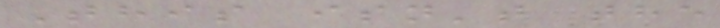This isn't the
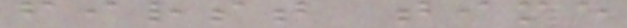first time
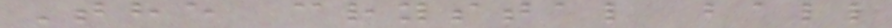The crystal ball
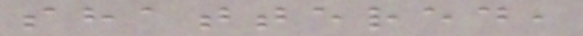shattered,
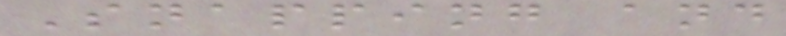Snapping and
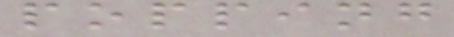popping
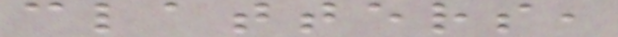clatters,
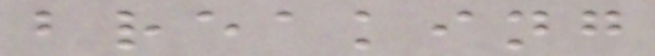breaking
